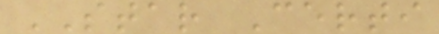STAR Certi
